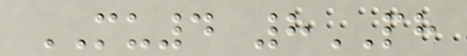MU4 8PH
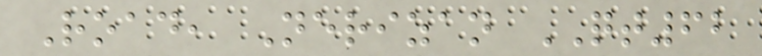Road, Nerizan QT62
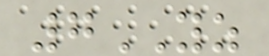7YZ
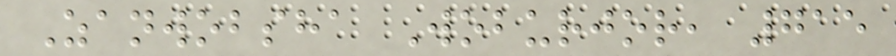Zanwobsha Woburjor, 715
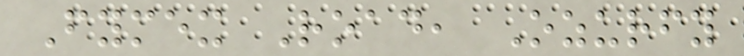Fymex Road, Ozurfy
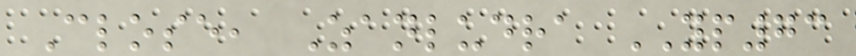Close, Zanludra YP73
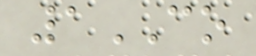1CO
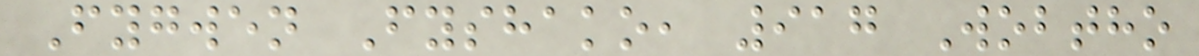Fygwen Fyshako, 917 Wobtho
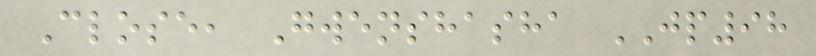Close, Gwenshasha JP98
